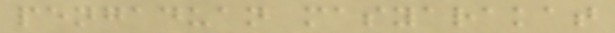pengaduan masyarakat
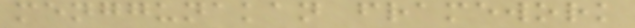menggunakan framework
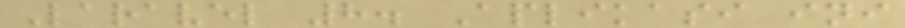Laravel 8. Aplikasi ini
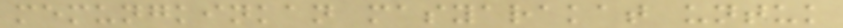memungkinkan masyarakat untuk
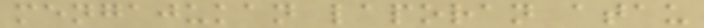mengajukan laporan atau
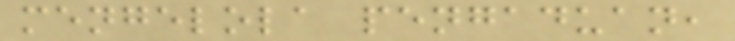mengelola pengaduan,
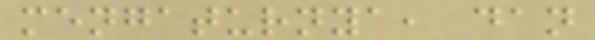mengaturnya, dan
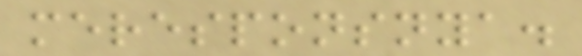meresponsnya.
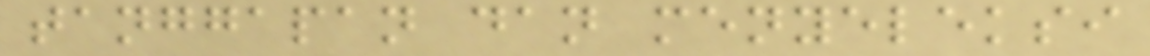tanggapan dan menyeleksi
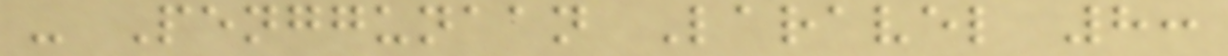- Penggunaan Laravel 8:
